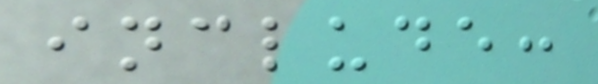include:
